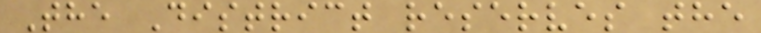The District reserves the
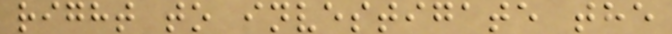right to investigate the
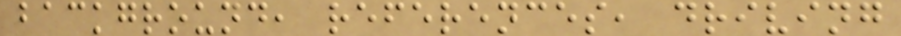background, references, driving
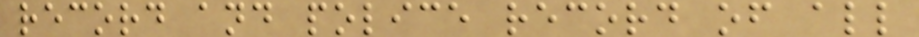record and police record of all
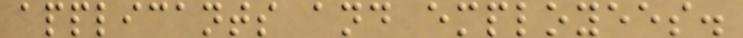applicants and employees.
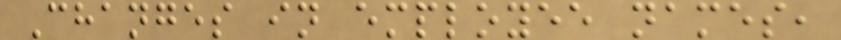Changes in employee names,
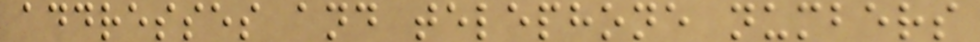addresses and telephone numbers
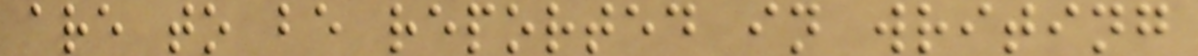are to be reported in writing
